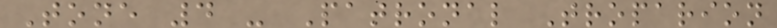Tone 4 - Patronal Troparion
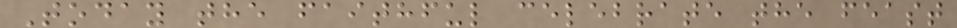Today the faithful celebrate the feast
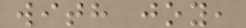with joy,
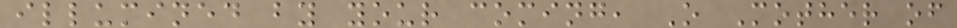illumined by your coming, O Mother of
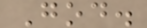God.
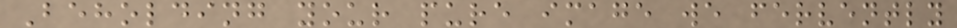Beholding your pure image we fervently
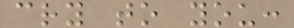cry to you:
